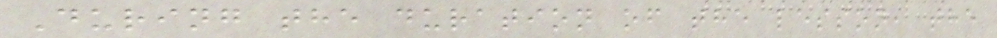During the duration of the lesson, the
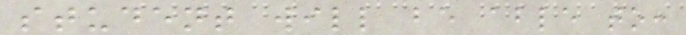student will be able to:
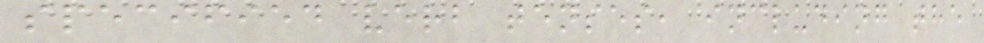specified verb tenses, including the
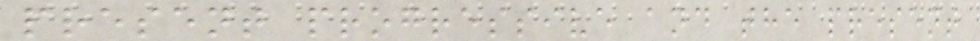present progressive and the present
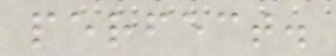perfect.
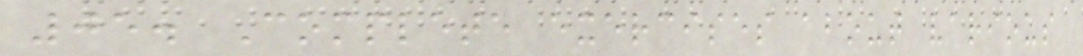05. Complete exercises about various
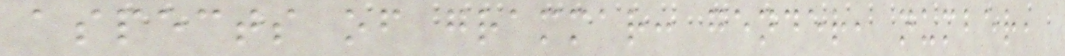aspects of grammar: gender, number,
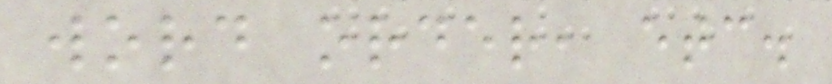word order, etc.
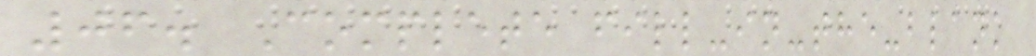06. Complete fill-in-the-blank
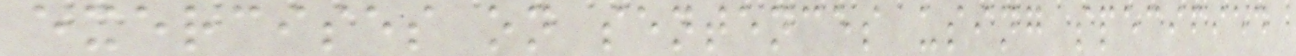exercises on sentences using specified
